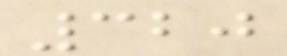320
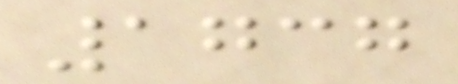1737
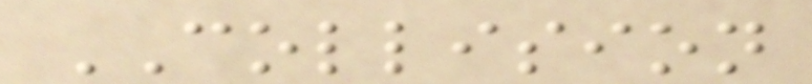COLLISION
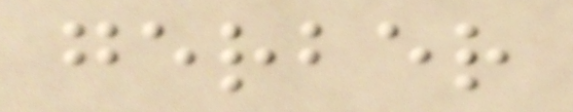gerber
